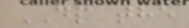DP the
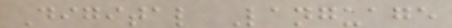Digital Language
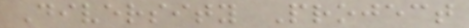Diversity Project
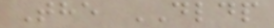The DLDP
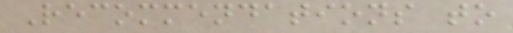Recommendations to
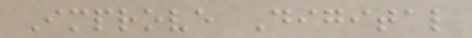Improve Digital
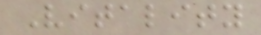Vitality
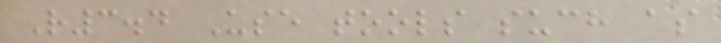R3.4 Use tools such as
